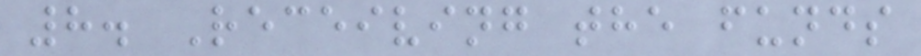8. Receiving the funds
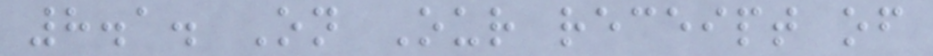8.1. On Our receipt of
